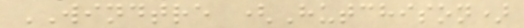WINDTRE (Hutchison)
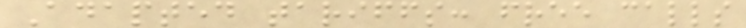Adapted tariffs: free calls
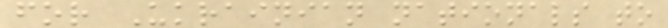for Ukrainian nationals to
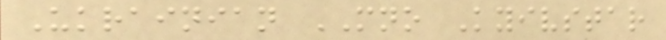Ukrainian MNO Kyivstar
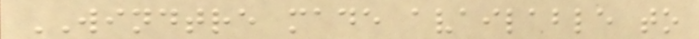WINDTRE made available to
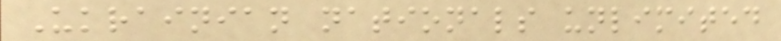Ukrainian nationals unlimited
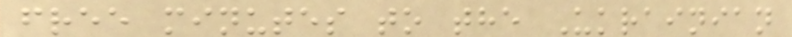free minutes to the Ukrainian
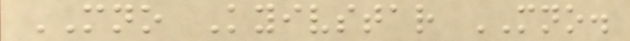MNO Kyivstar MNO.
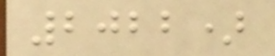2022)
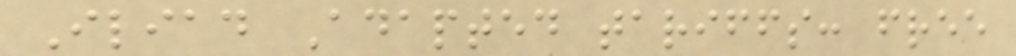Iliad Adapted tariffs: free
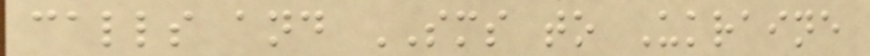calls and SMS to Ukraine
